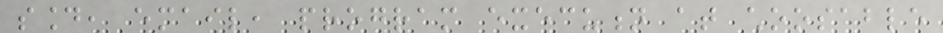sound, email, program execution at choosable
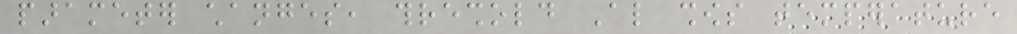parameter changes, threshold Also shows temperature
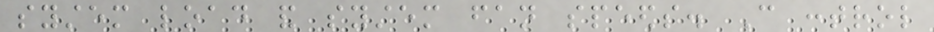system load and system fan speeds. Can control
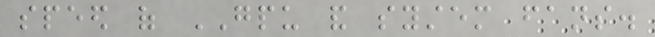speed of GPU and system fans.
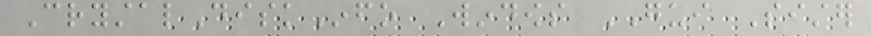CrystalDiskInfo Windows GUI Sister
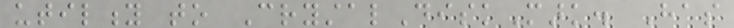utility to CrystalDiskMark. Has
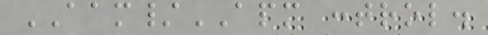AAM/APM control.
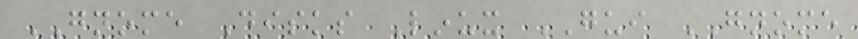GNOME Disks Linux GUI GNOME
